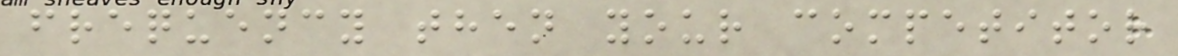frequency then your competitor
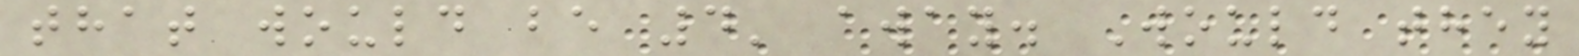that would be 4' away. Would they
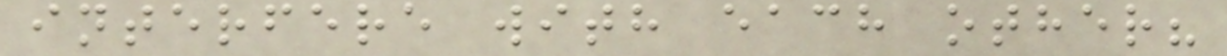interfere with each other?
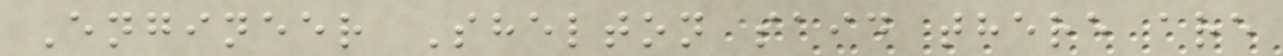Engineer Shelton said there are
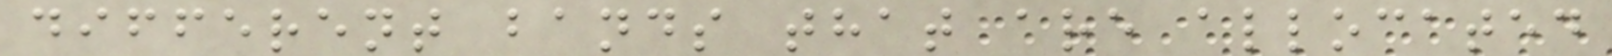different bands that are allocated
